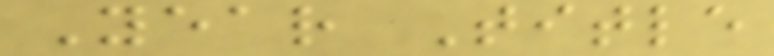Year Title
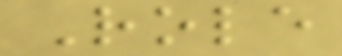Role
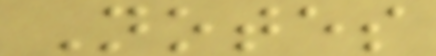Notes
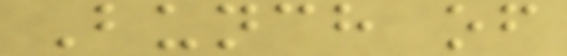Bunch of
